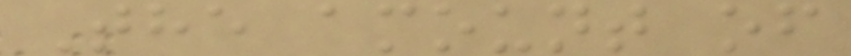The amount of
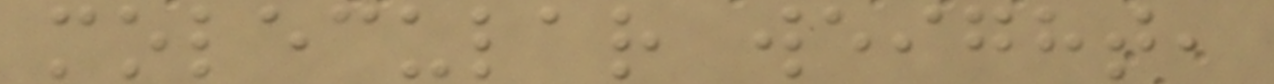molecular weight,
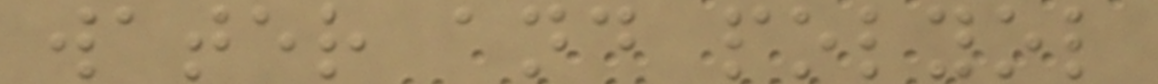water and polyol
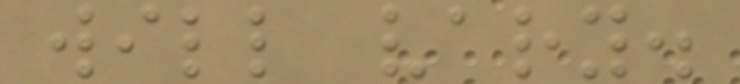will vary.
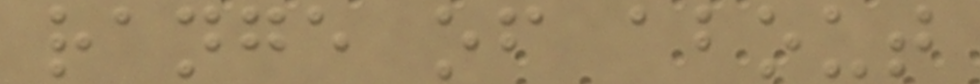range of about
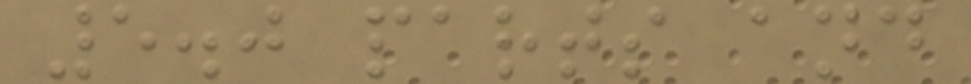5.0 parts and
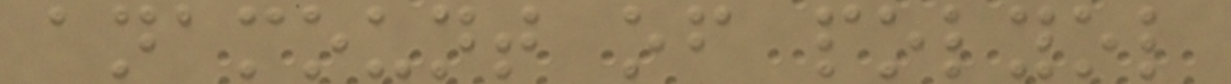anamount of polyol
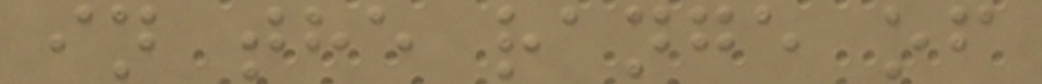in the range of
